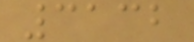3132
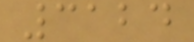3124
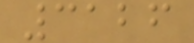3126
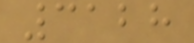3128
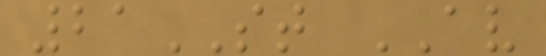21ST AV
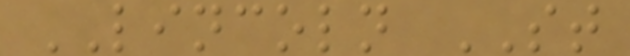LINCOLN ST
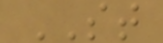ST
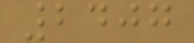2407
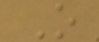O
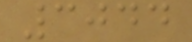3044
